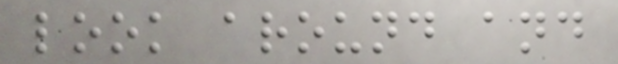look around and
